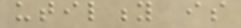utility is
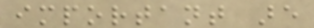important are
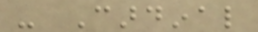- Cardinal
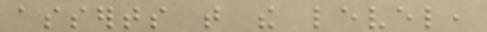asserts that the level,
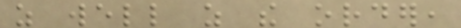as well as the order,
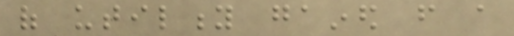of utility gained from a
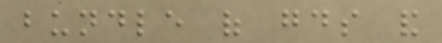bundle of goods and
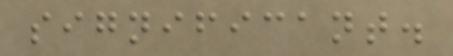significant.
